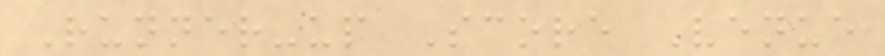Runner-up Score Venue
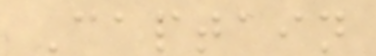Captain
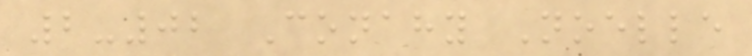2-02 Conahy Noelle
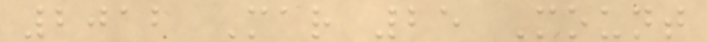2012 Mar 25 Mount
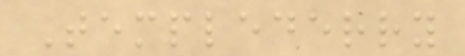Templederry
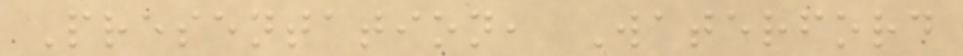Presentation, Waterford
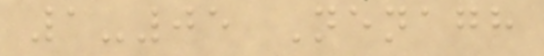1-05 Nenagh
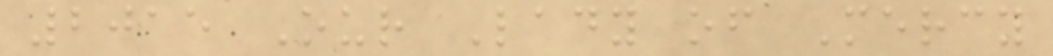2015 Our Lady of Mercy
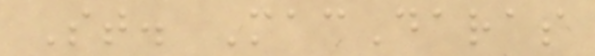St. MacDaras
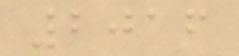2016
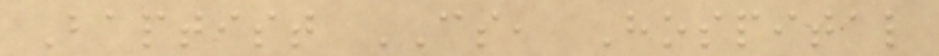Baptist CS, Hospital
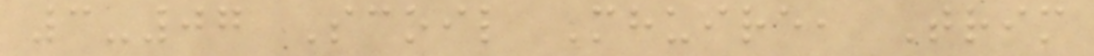3-07 Scoil Mhuire, Trim
